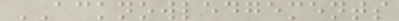ACKNOWLEDGEMENTS
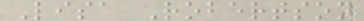Lisa Robertson
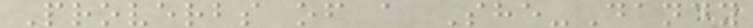Proverbs of a She-Dandy
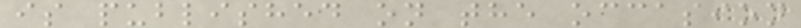is published on the occasion
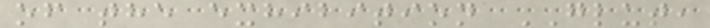of the exhibition GLUT,
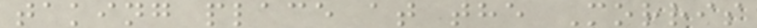taking place at the Morris
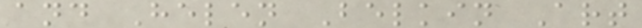and Helen Belkin Art
